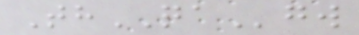ThQAgw
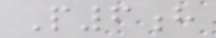P6h
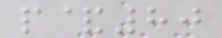p&80
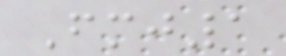Fmj1
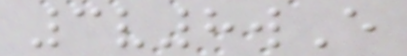3v8wE
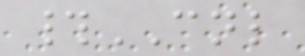#CNL
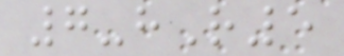7-hR5
